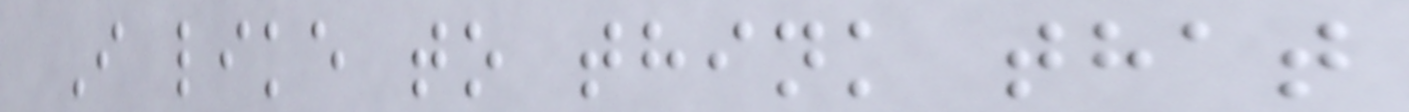I like to think that
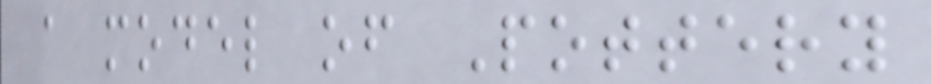a model of Pottery
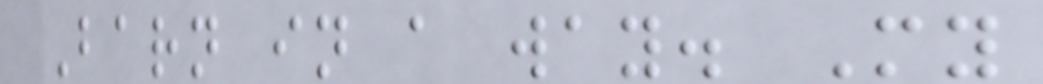Barn in a way. My
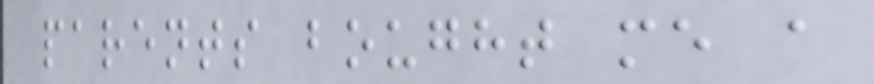parents bought me a
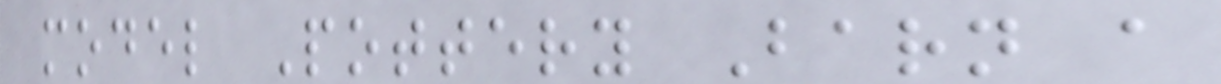model Pottery Barn a
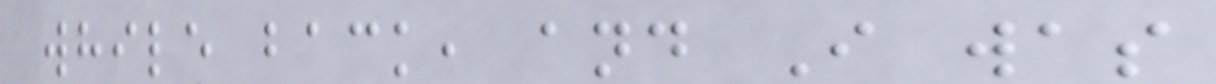while back, and I was
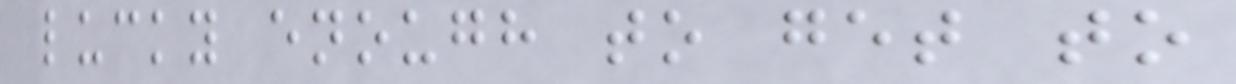lucky enough to get to
